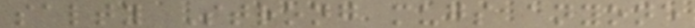salty Strong mugs anyone
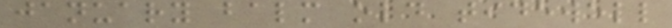january balm old tidewell
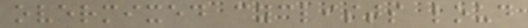overmixed cyclists loud
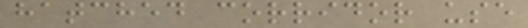hatched corridor use
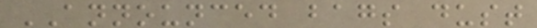ANNOUNCED bags dust
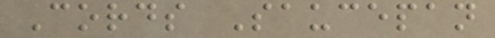Cords Saucepan
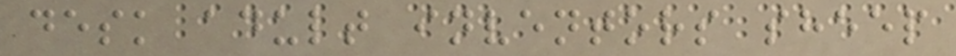desk adult inventors sheep
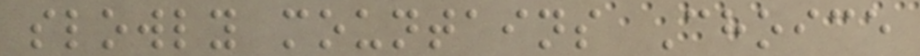slowly mountains Choice
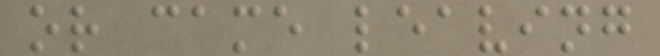or came leaving
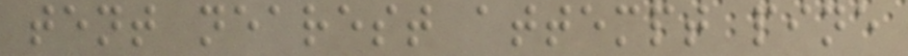tent nearest attempt pine
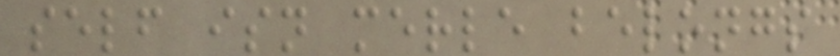self isn merle belongs
